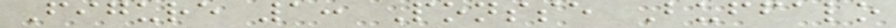Figure 1: Ponsse Buffalo
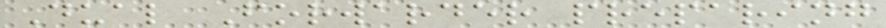Dual Forwarder preparing
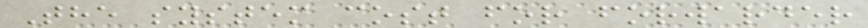The system cost for forwarder
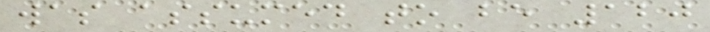was assumed to be 120
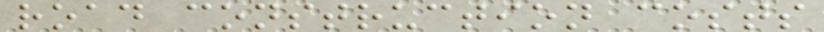road construction costs
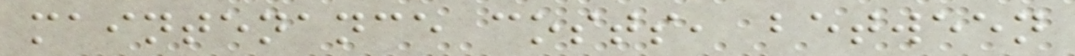maintenance costs, between
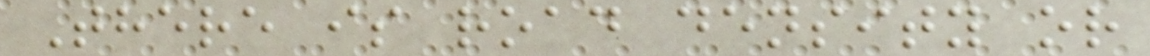There is road density or
